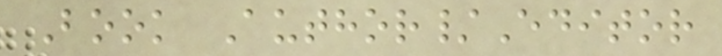Book Author/Editor
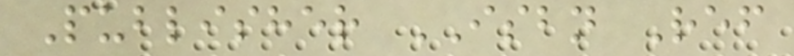Publisher ISBN Ref
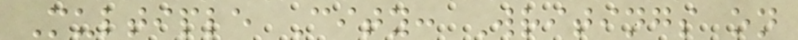Multiple City: Writings on
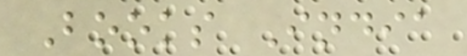Books India
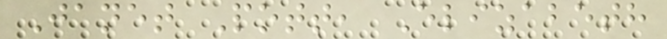Janet Pott, Elizabeth
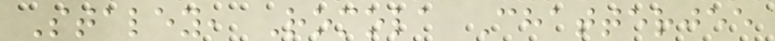Staley, Romola Chatterjee
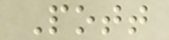Pott
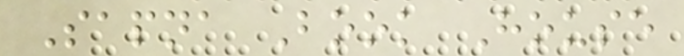Sapna Book House
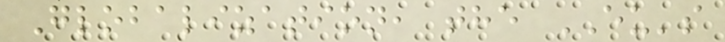Globalization, the EU's
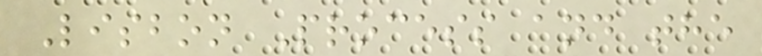Lisbon Process and the
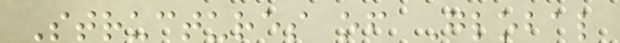Structures of Global
